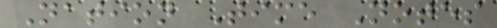Nation Time Notes
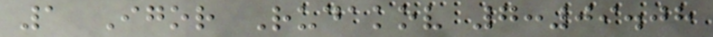1 Igor Rudakov 7:09.08
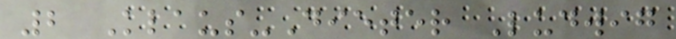2 Klaus-Dieter Ludwig
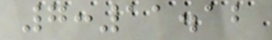7:11.12
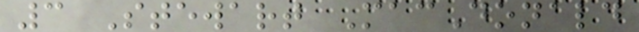3 Stewart MacDonald
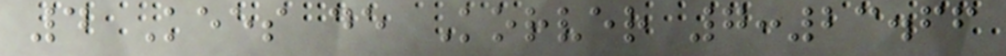4 Kees de Korver 7:23.66
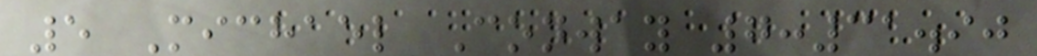5 Michael Conway 7:31.90
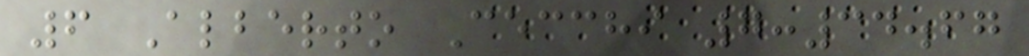6 Alberto Cecchi 7:34.67
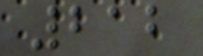212
